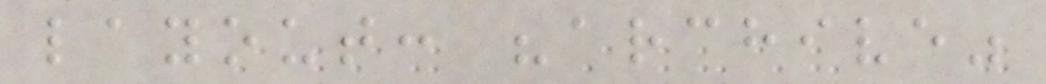layout: "archive"
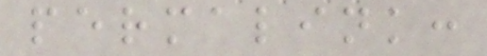permalink:
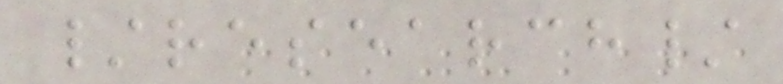/research/
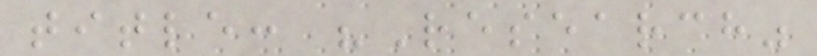title: "Research"
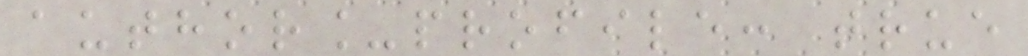author_profile: true
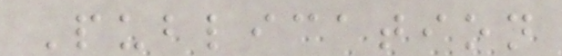Publication
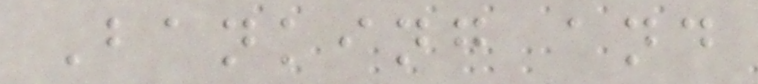Banking and
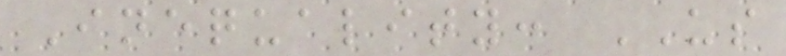Inequality: US
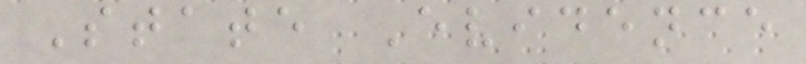State Evidence
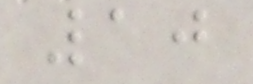10
